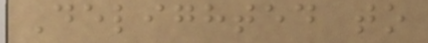Delighted to
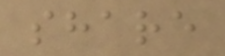share
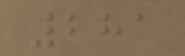281
